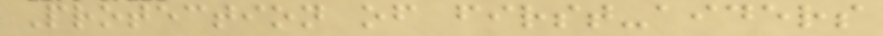Protection of first-aiders
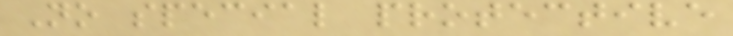No special protective
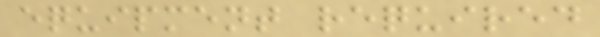equipment required
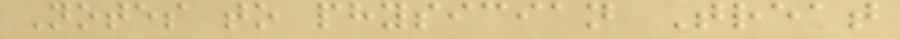Notes to physician Treat
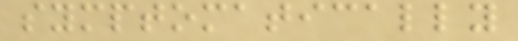symptomatically
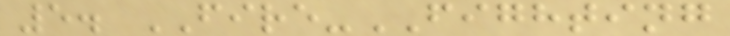5. FIRE-FIGHTING
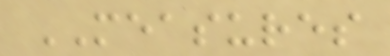MEASURES
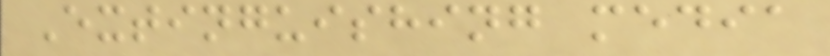Extinguishing media
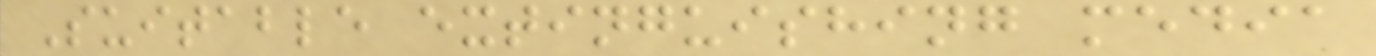Suitable extinguishing media
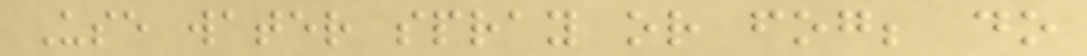Use water spray or fog; do
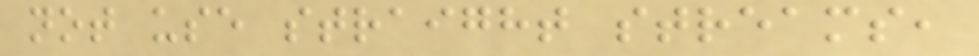not use straight streams,
